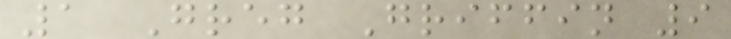1 Greg Griffin 9
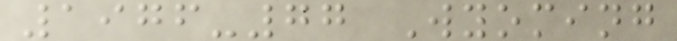1976-77 Wyoming
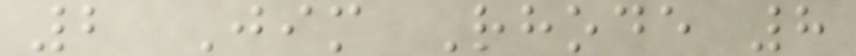2 Jim Rhode 8
